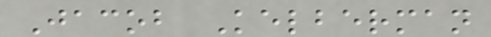Jacob Kelberman
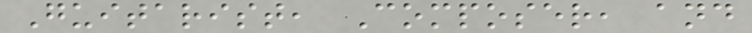Guitarist, Composer, and
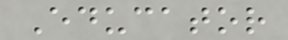Educator
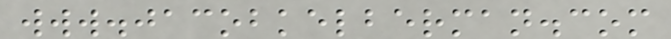www.jacobkelberman.com
